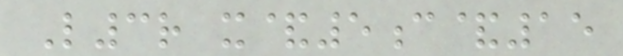L3r x&5c&15
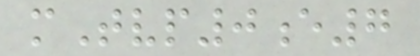mTvp0e7
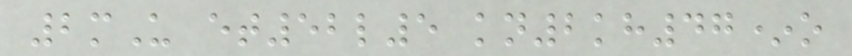2mU et52l5 kn2kh47*o
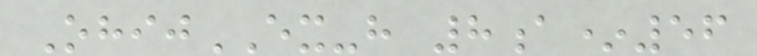OhijEX-h 8a*56
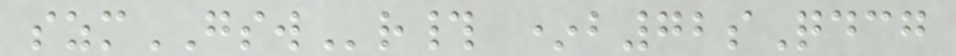szmGSWr# *b72sQdcg
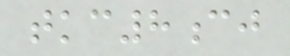tkc8cj
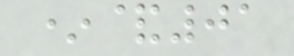*&01
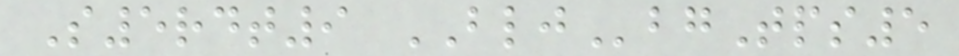S5rdt9 BLJbgTps5
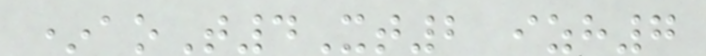*aoT4Xt2 izh7
